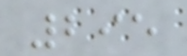295
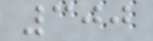300
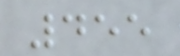455
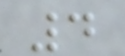4
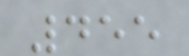455
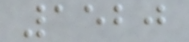1520
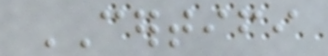CERTIFI
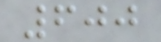600
